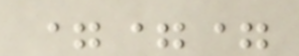===
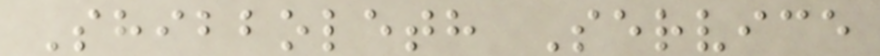Shibboleth Service
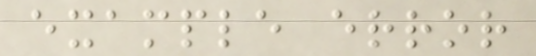example error
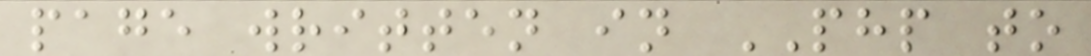page written in PHP to
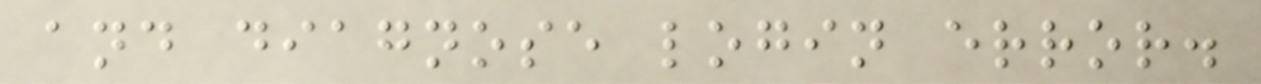and diagnose login error.
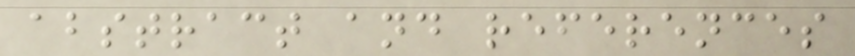abstract and references
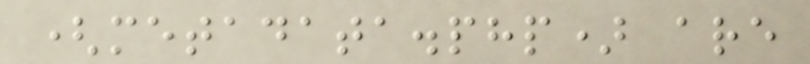(metadata.php) are
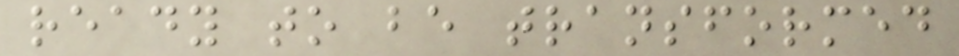ready to be transformed
